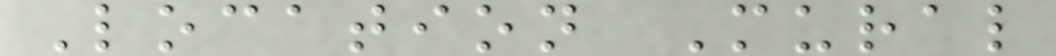Location Mural
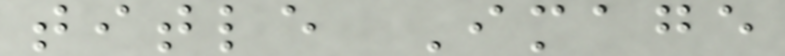title Image
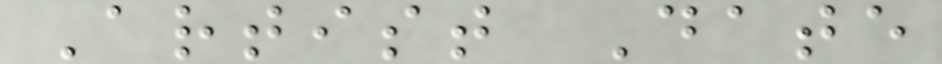Artist Date
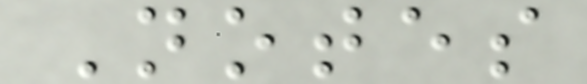Notes
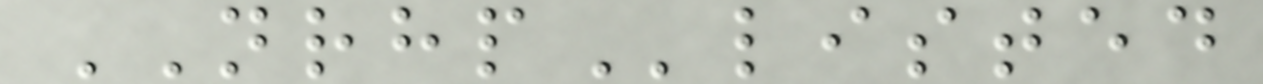NRHPlisted
